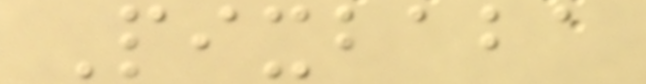Pixbaba
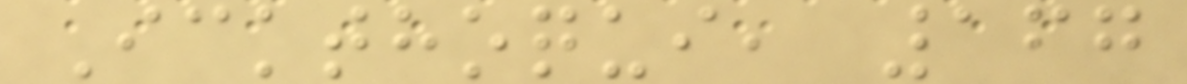Ickthoqui, 167
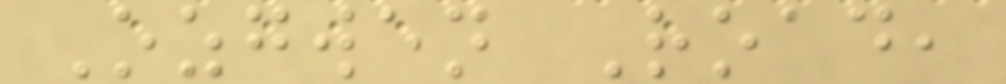Ozgwen Road,
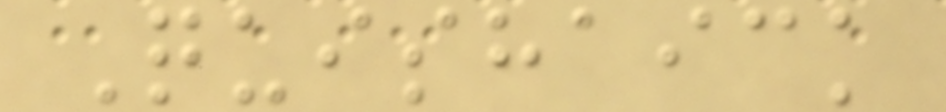Quishaick
